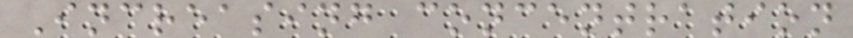Increasing concentration
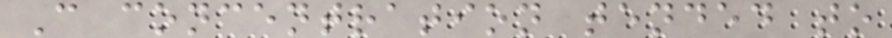C concentration tended to
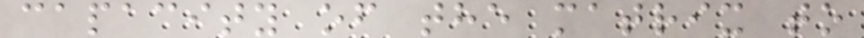capacity of the matrix to
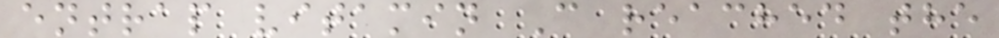entrap vitamin C reached the
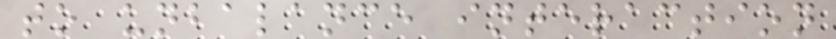to unbalance interaction
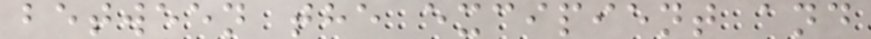between the excipient and
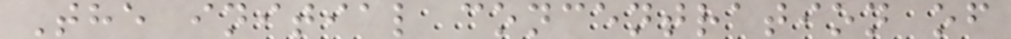The initial concentration of
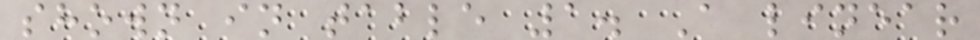shown in table 1. A linear
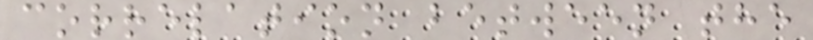correlation between the
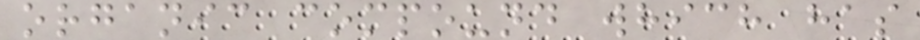organic compound which has
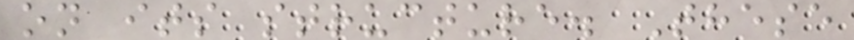on its structure. These
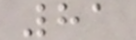81
